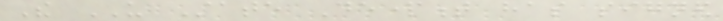The US State Department has signed
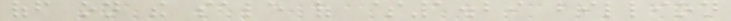off on the sale of $1.29 billion
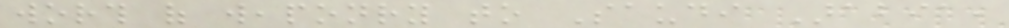worth of weaponry to Saudi Arabia,
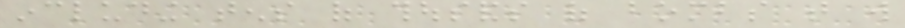including tens of thousands of bombs that will
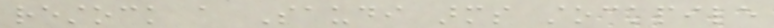restock a Saudi arms stockpile
